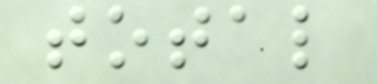total
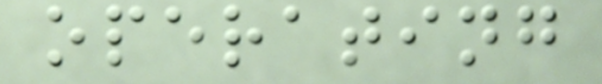operating
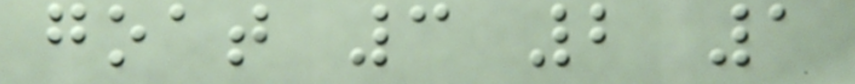goat 3 2 1
